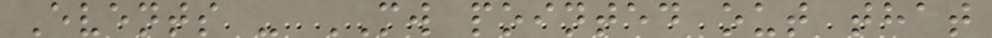Events - MW pointed out that
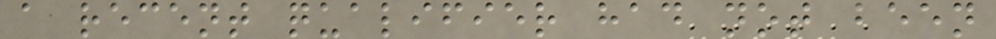a recent qualifier had not been
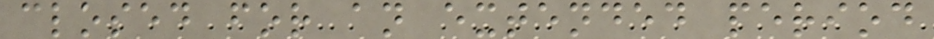closed for an extended period
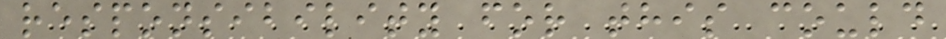responsibility for this could
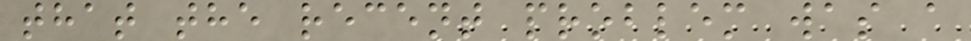that the recent problem was a
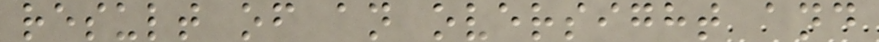result of an oversight and
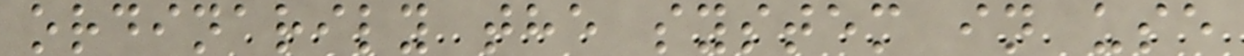ordinarily the system in use
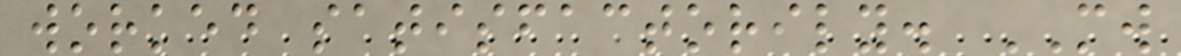worked satisfactorily. MW
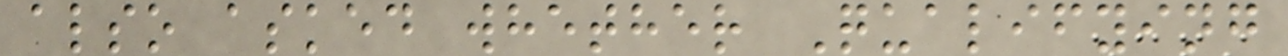also asked whether Qualifying
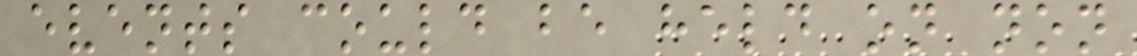events could be held on non
